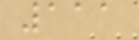111
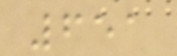651
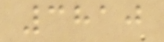3810
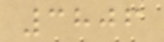3806
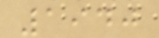1940
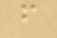f
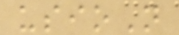usioN
